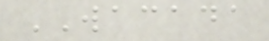WACADA
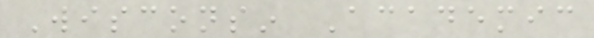Wisconsin Academic
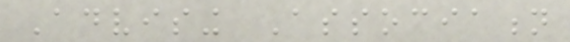Advising Association
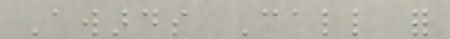Awards Call for
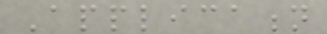Application
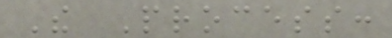The Process:
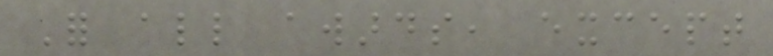For all awards, except
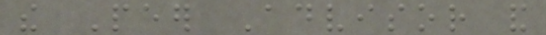the Peer Advisor and
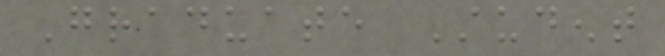Graduate Student
